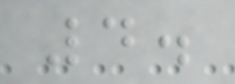4.
